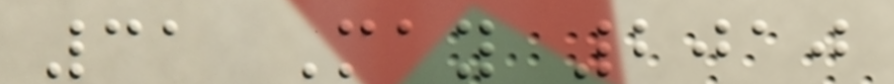31 May 2010
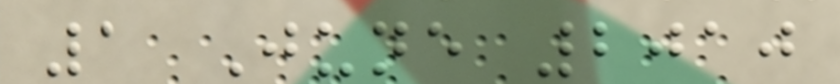1 June 2010
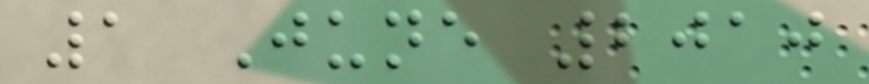1 June 2010
